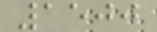1500
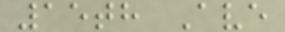15th Ave
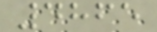4865
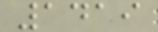1419
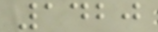1420
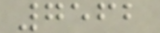7562
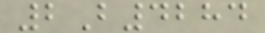2B4284
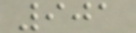901
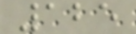125
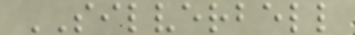SILVERBELL
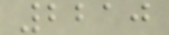2210
